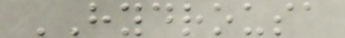HYDROUSA
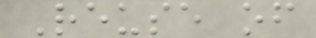Reuse of
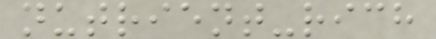nutrient-rich
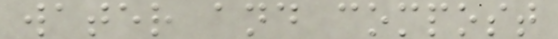water and compost
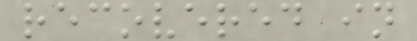recovered in
